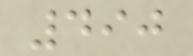490
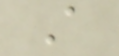A
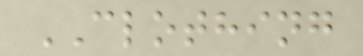CLOTHING
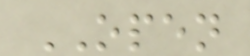OPEN
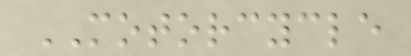MOTORCYCLE
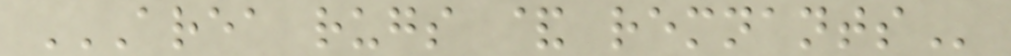AREA RUGS & REMNANTS
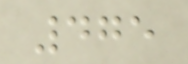475
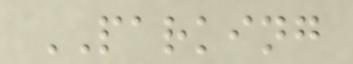PARKING
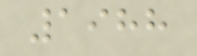1988
